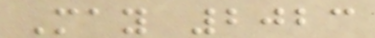May 2023
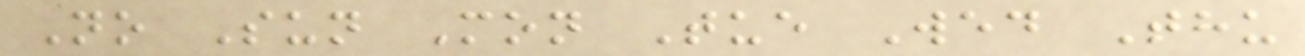No Sun Mon Tue Wed Thu
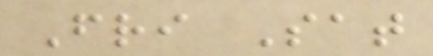Fri Sat
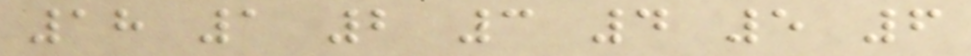18 1 2 3 4 5 6
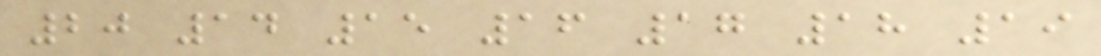20 14 15 16 17 18 19
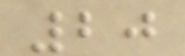20
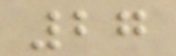27
